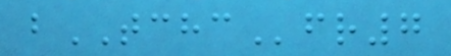bTCHCfr7
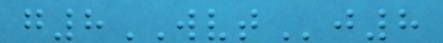g8WVTj8
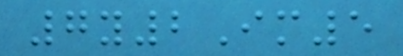7y2Im5
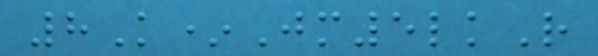8K*Jm5lkR
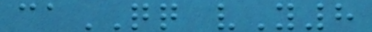caQQ vY8
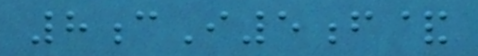8cI5f&
